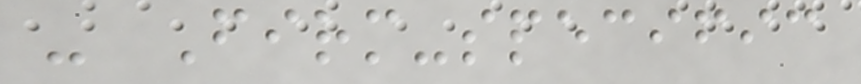- Firm-specific
